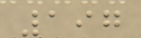197
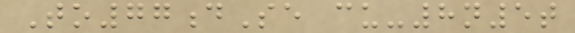To77dSe cu-8n5t
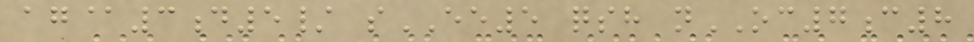ag@3d5/ sEE5 qsh nOC7c8
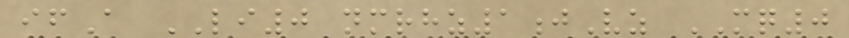ifA LI0 nmrhz1jVz MQ0
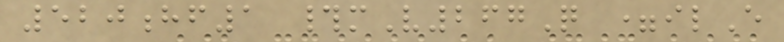520hf1 #mV267Q =ilE
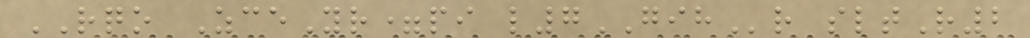RQO ZceYr=pi l7GIHr sltR2
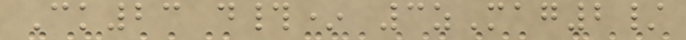Ck23 d#* 3zMag2/
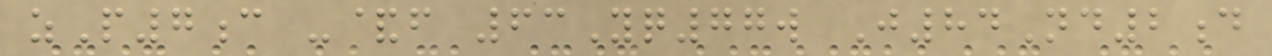zP7c -&f 63Yq77w J84Nd2d
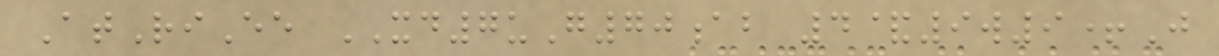AtRiEe XD7uG70ab 4&9w9+J
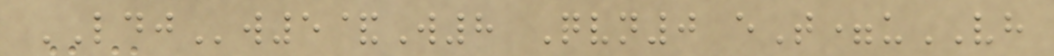LDJw5&W8 Qvn0 eT=uVH
